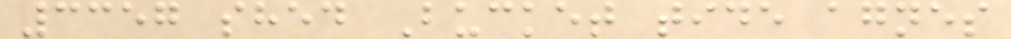3357 shed Bucket tide agnes
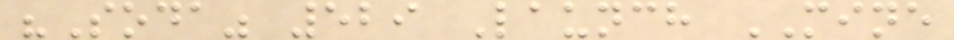"Soda" 529 Launch MINE
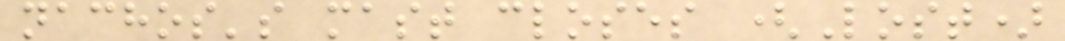nachos's mast closes (Lost)
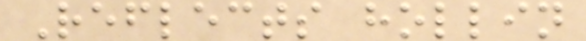Reflects hollin
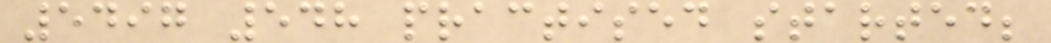5497 548 practised started;
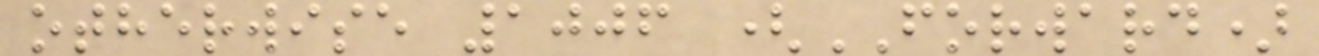otherwise 1006 (FORWARD)
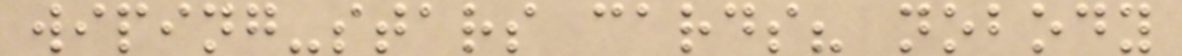wiping-stars cards? nobody
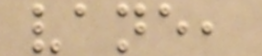vane,
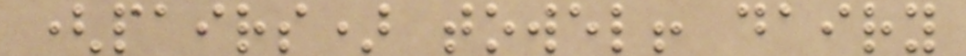(pairs) towel! dairy
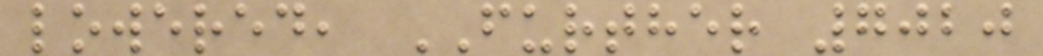lowered, FURTHER 7020
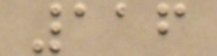116
